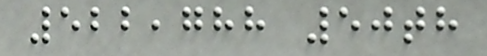522,788 50th
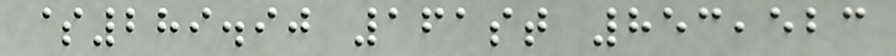$289.90 161st 853,523
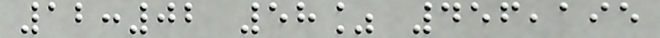12:02 58% 456,195
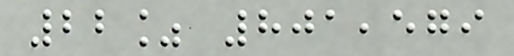22% 801,579
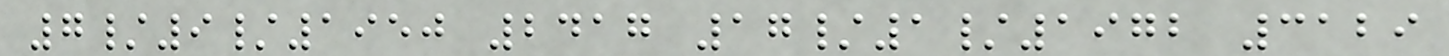7/9/1950 2417 17/1/1972 3129
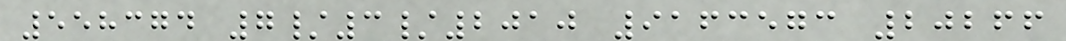558374 7/3/2010 9163573 20266
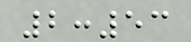2:53
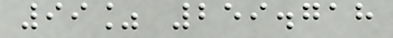99% 259.718
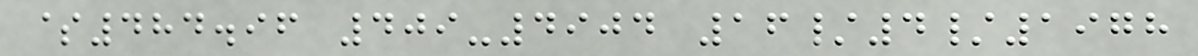$484.96 409-4904 16/4/1978
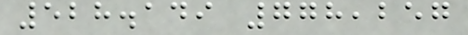528.149 778,257
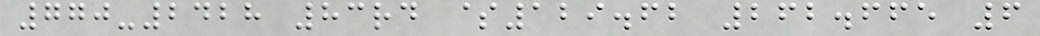770-2428 83rd $129.62 262.665 6
